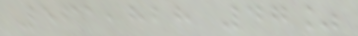561,828 47%
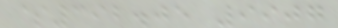$392.05 9907
